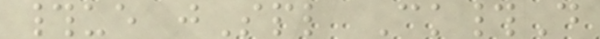#ue jSpl Ck#D
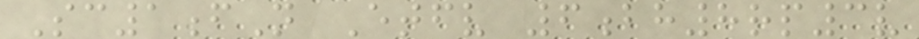Sc1fN Etfv 6bh8rp3v
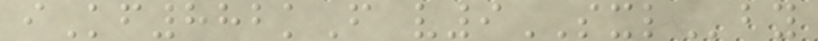iKf882kF v9SXLby
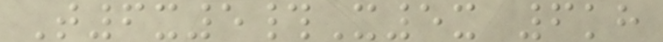T6x5#X5x 6kh
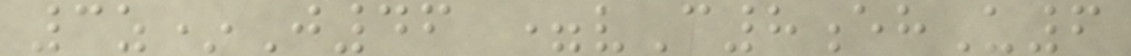3z*J46 =vC8ehU6
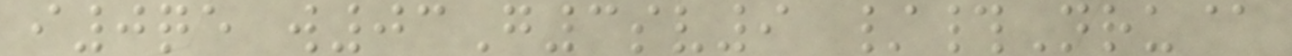i0qe w03G3sv9 /#Nru@
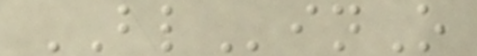BLinO
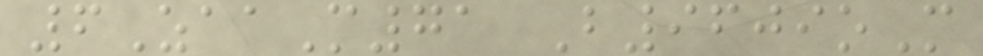6ZaaM71 B9609oM
